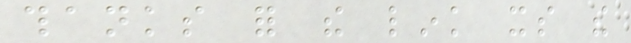thanks for the link its the
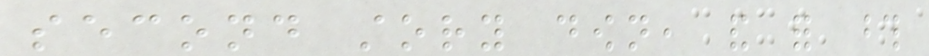second story down, and for those
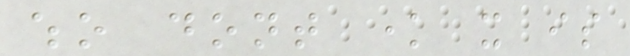who dont know it is
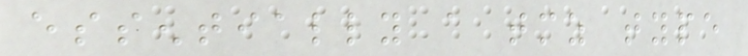essentially a tmz type
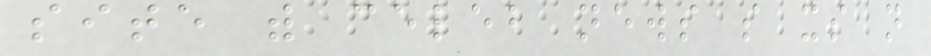site with celeb news so its not
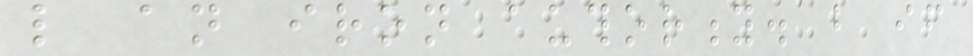like an iron authority. but if
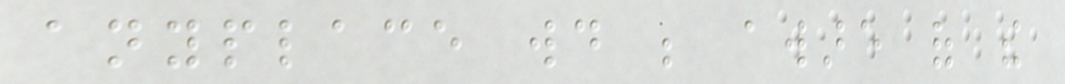anyplace would be aware of the
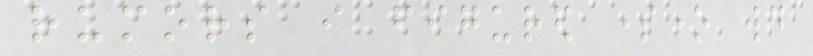rumors i figured someone would
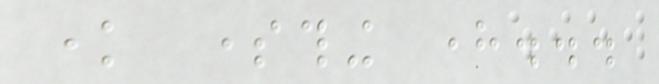know something here...
